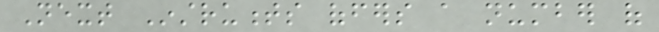Next Instruments offers a number of
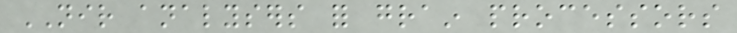NIR analysers for grain processors
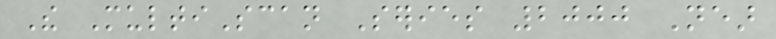The MultiScan Series 2000 Near
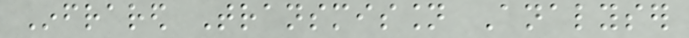Infrared Transmission Analyser
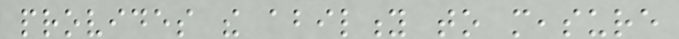provides the ability to measure
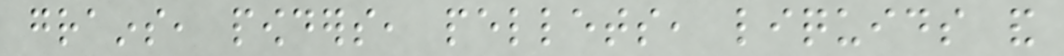grains, powders, pellets, liquids and
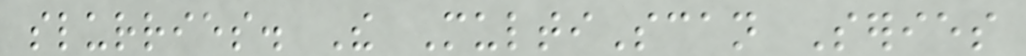slurries. The MultiScan Series
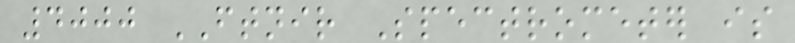4000 FTNIR Spectrometer is
